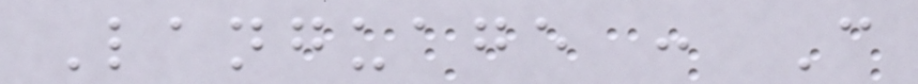Language : C
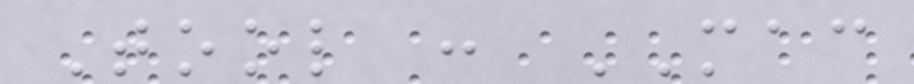Tool : MAC
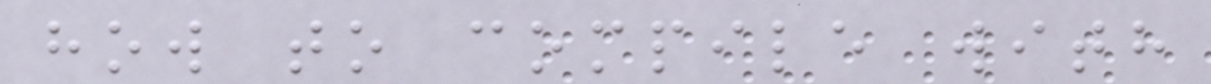how to compile with
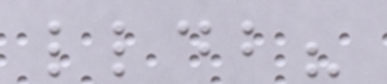lldb?
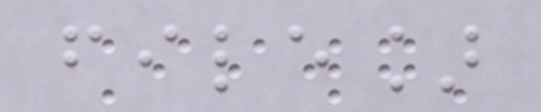file]
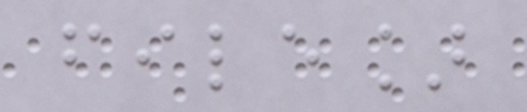file]
